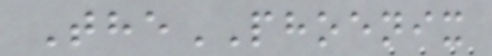ThePHOENIX
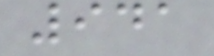941
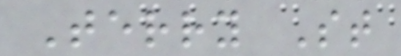Terry St
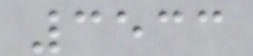3533
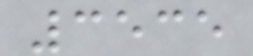3535
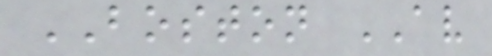BOSTON AV
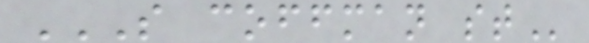S COFFMAN ST
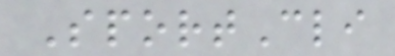SportCli
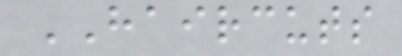HAIRCUTS
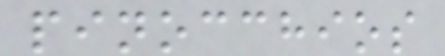pinocchios
